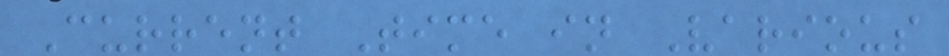Current Time in Various
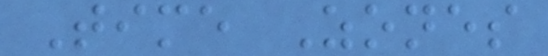Time Zones
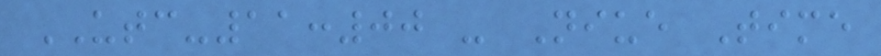UTC-11:00 - Niue Time
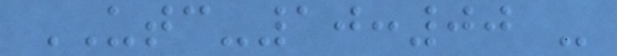UTC-10:00 -
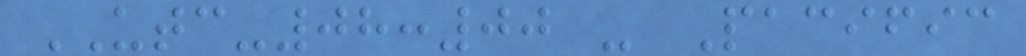UTC-08:00 - Pacific
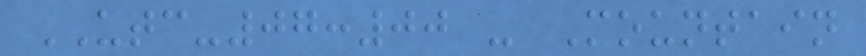UTC-07:00 - Mountain
